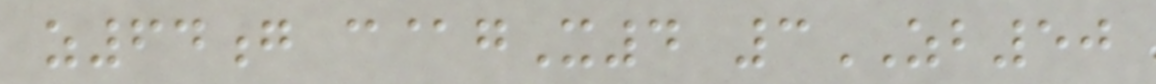z64g c@gX4 3ZB50
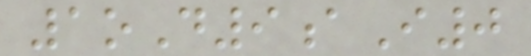1oD9aI0
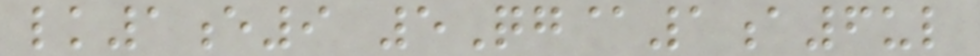lk1e9 5Qg@1a6ul
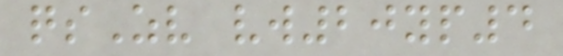qsZv vw20yp4
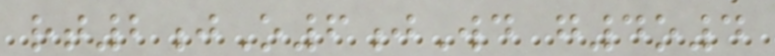rt2jO6jWd g4o4
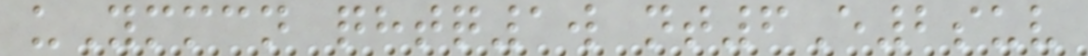uYmmcn qhtq1w nt6E2suv
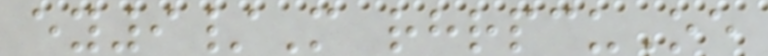ey9/M rhrpcuOe
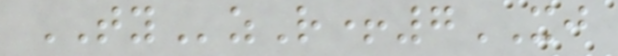TYzR+7XJ
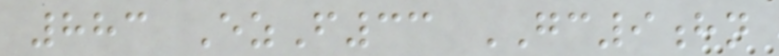883 EzF33 GC9hn
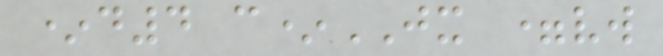*d4 c*JX =vw
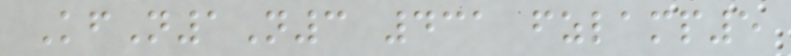KfN1N3 431 fzlamp5
